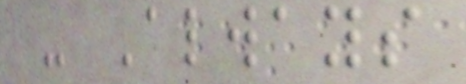- Always
